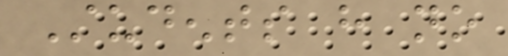Students have no
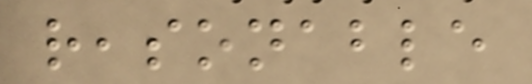reasonable
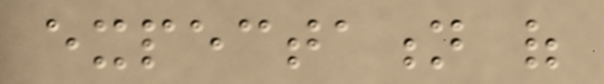expectation of
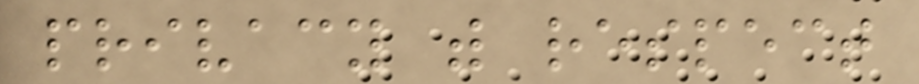privacy with respect
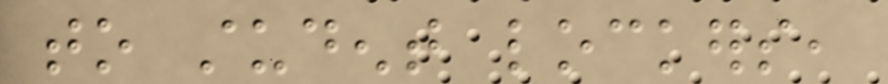to student lockers,
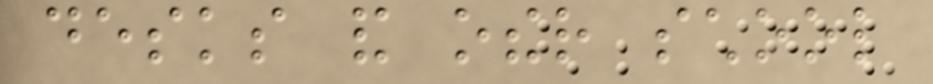desks and other school
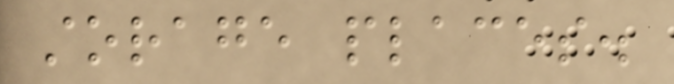storage places.
